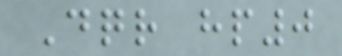Dqr hp0
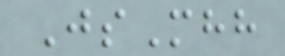JsMhh
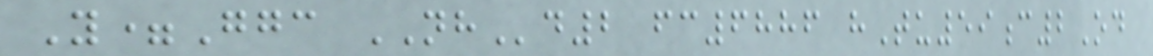Y=Ggc NHd2 fc6886 hTu59c2Od
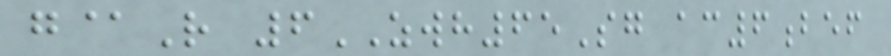g@R 6ZWH65Sg ac6bef
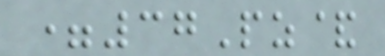=37Pz&
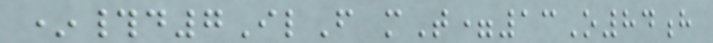*#d7IlF mT=13O84h
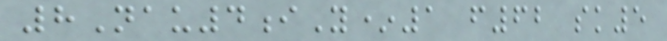8Nau4iY*1 f62 sk5
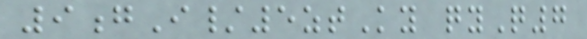9gI/5ztKy qyQ7
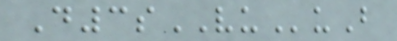D3sVUuB
